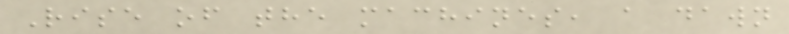Rise of the machines, a dawn
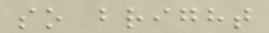so bright
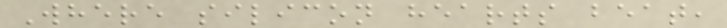Where silicon hearts beat,
